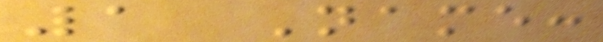1 Name:
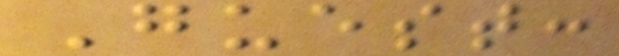Guest:
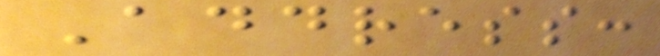Address:
